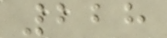228
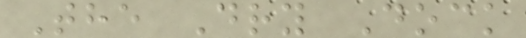The Dry Dock
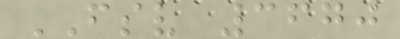FSV 3670
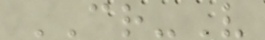CR-V
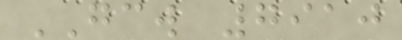GCW 7910
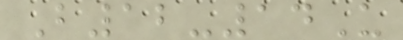B12-14U
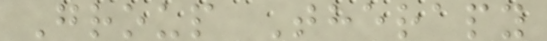Group Therapy
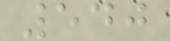540
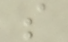s
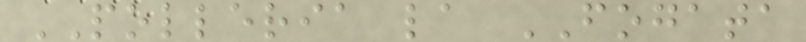POLLERIA la FOGATA
